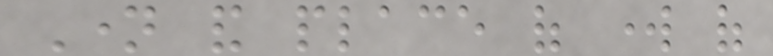Name and place of work of
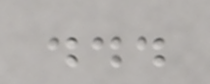...
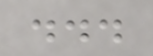...
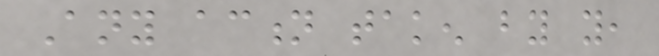Any action taken by you,
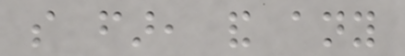so far, and any
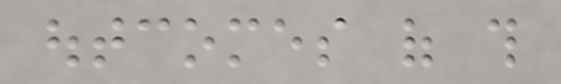outcomes of this
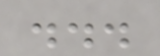...
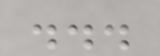...
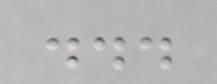...
